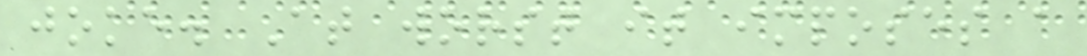joke. At worst it imposes a
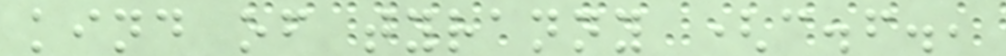kind of tyranny (c.f.,
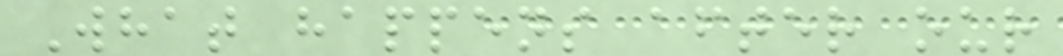What happens after our
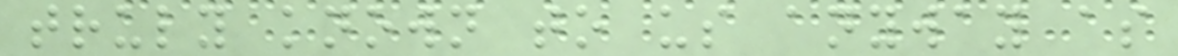truly known to us anyway as
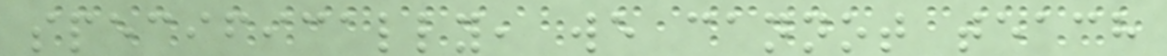specifically, we cannot teach
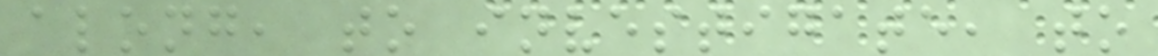along, to investigate, to
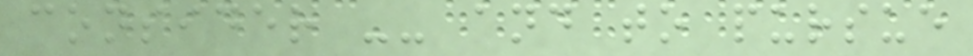consider -- and to pursue
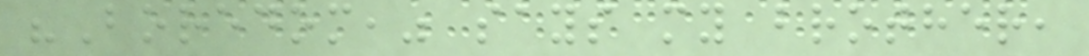"Boredom," says my brother,
